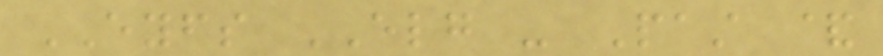EYFS ELG - Past &
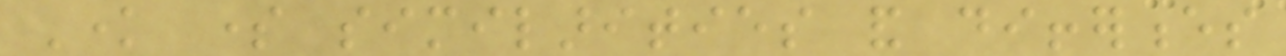Know some similarities and differences
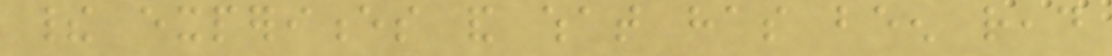their experiences and what has been read
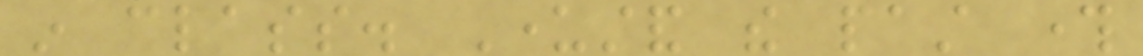in class. Understand the past through
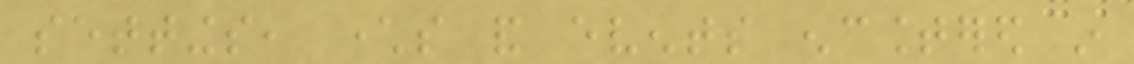settings, characters and events encountered in
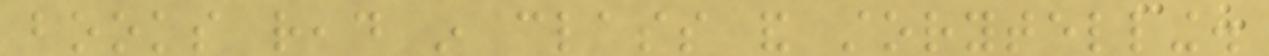books read in class and storytelling.
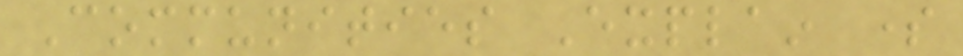Communities Explain some
